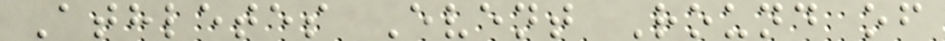Athletes Event Round of
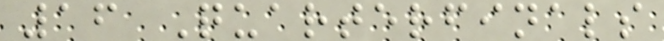16 Quarterfinals
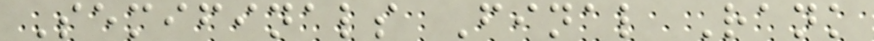Semifinals Final Rank
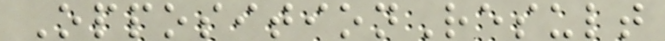OppositionResult
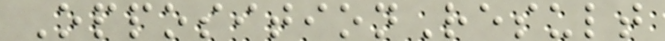OppositionResult
